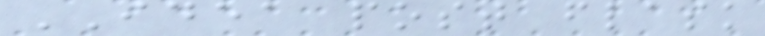IDEA post flask
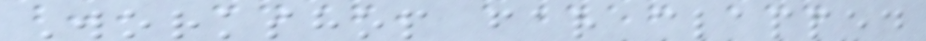Workshop far clapped
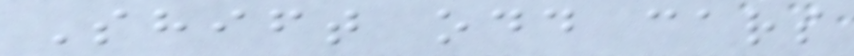Shift odd cars
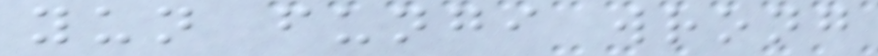yun fungi wrong
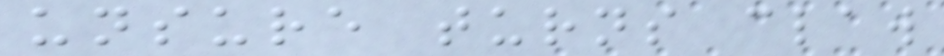unsure turns claw
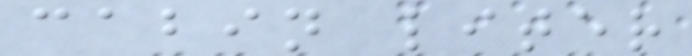cabin liter
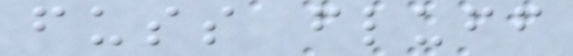fuss fluff
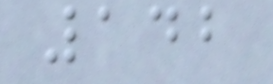142
